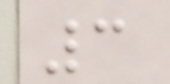3
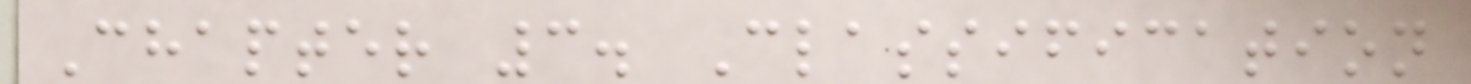Chapter 3. Classification
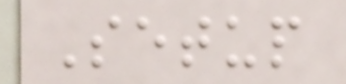Setup
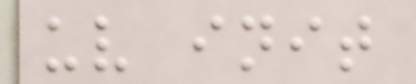uv init
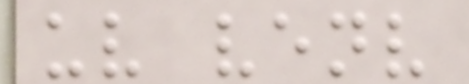uv venv
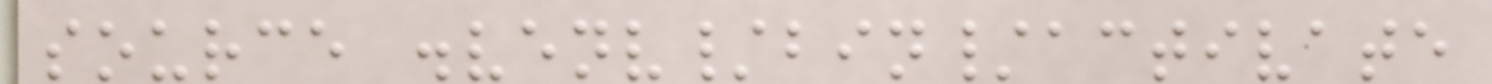source .venv/bin/activate
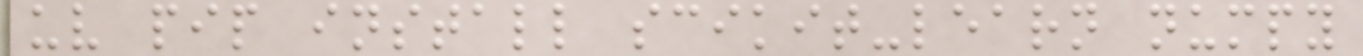uv pip install scikit-learn numpy
